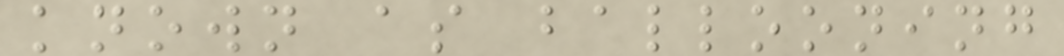known as ballooning
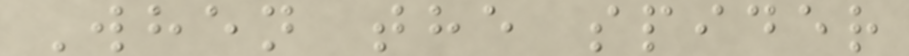When the spider
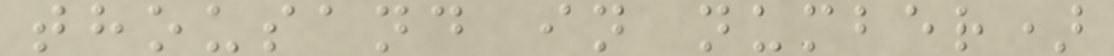thousand in number)
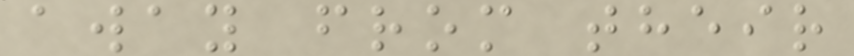away from their
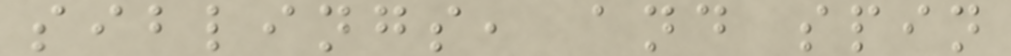siblings, and spin
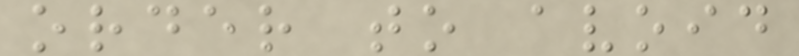order to avoid
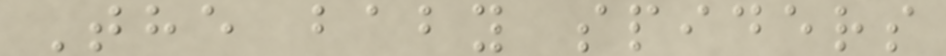The baby spiders
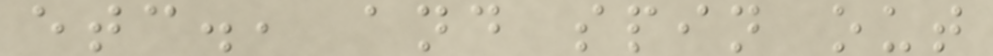etc., and spin out
